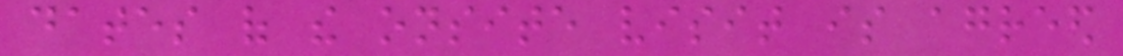dates of the onsite visit is agreed
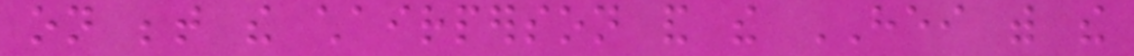on between the chairperson and the HEI with the
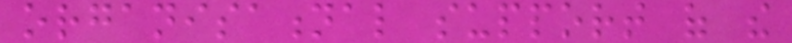organisational support of the
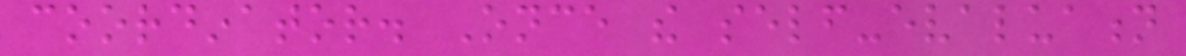coordinator. Once the self-evaluation
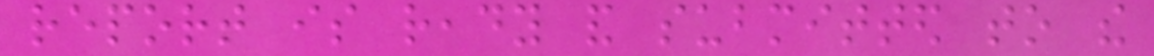report is ready and submitted to the
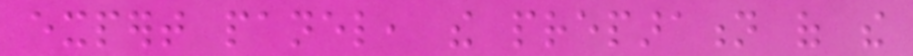expert panel, the preparation of the
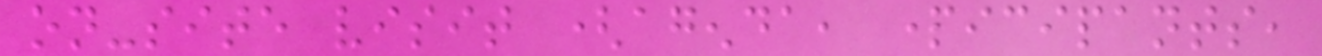on-site visit (agenda, participants,
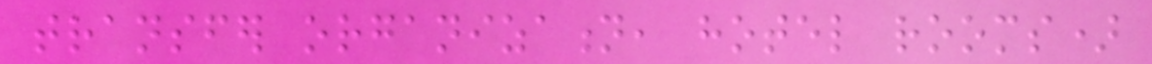transfer organization, hotel rooms)
